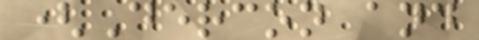(Dercon and
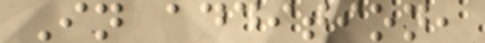In addition,
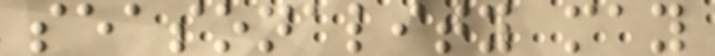seasonality may
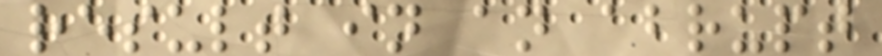result in an abrupt
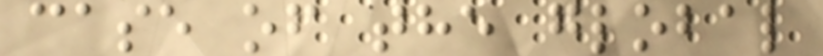case of the global
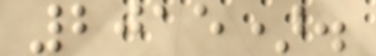2015).
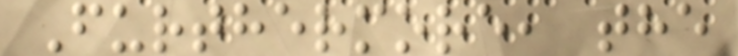Furthermore, the
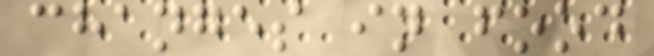changes in food
